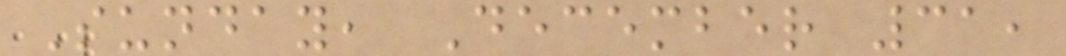Sunday, December 31,
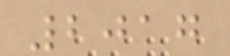2017
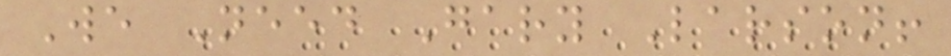We Need Gary Larson!
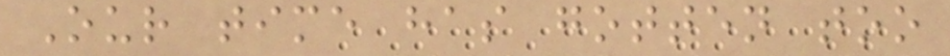Our time has gotten too
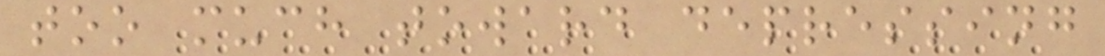too much toward depressing
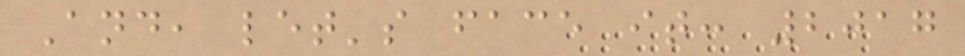And, let's face it: 2017
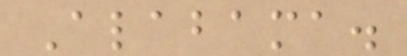Alabama.
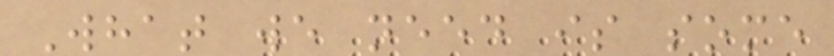What we need is some
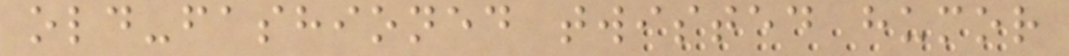old-fashioned twisted humor
